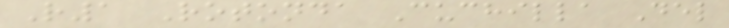R1 Rotonda Cuchilla Del
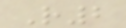R2
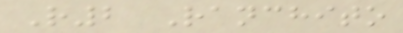R2 Ranchito
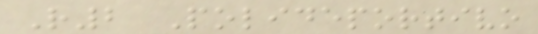R2 Polideportivo
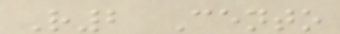R2 Cento
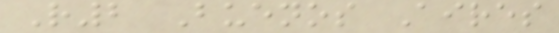R2 Buenos Aires
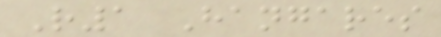R1 Hangares
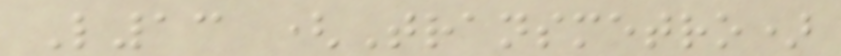L13 (Transmetro)
